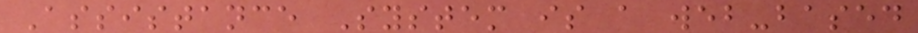Assistance System is a web-based
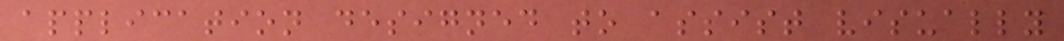application designed to assist visually
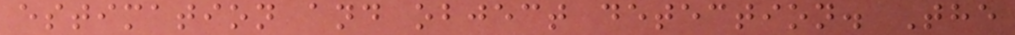estimation and object detection. The
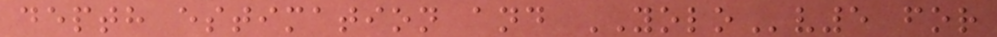depth estimation and YOLOv5 for
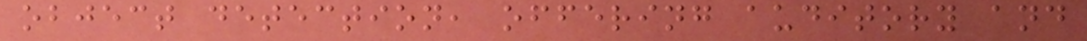object detection, offering auditory and
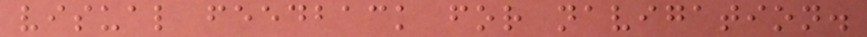visual feedback for navigation.
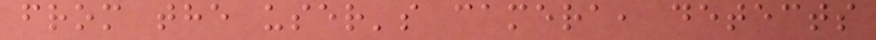from the user's camera, detects
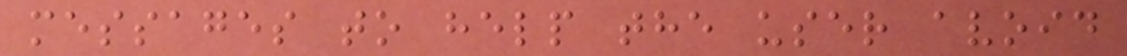messages to help the user avoid
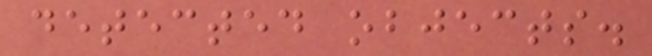detected objects.
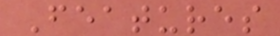Features
